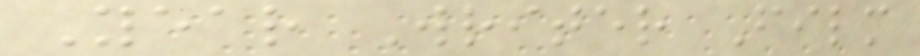Year Writer Film
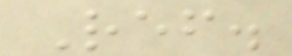Ref.
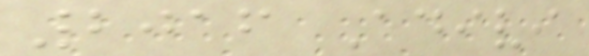2016 Adivi
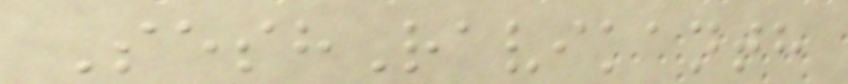SeshRavikanth
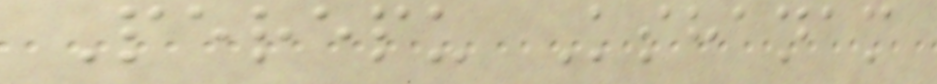Perepu Kshanam
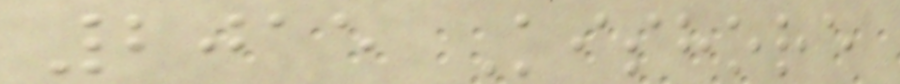2015 Kishore
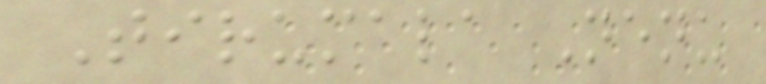Tirumala Nenu
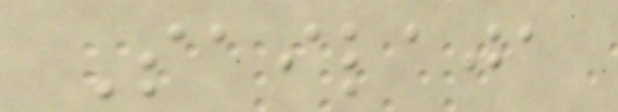Sailaja
